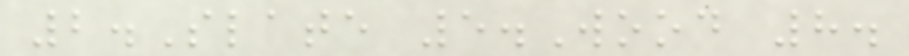2.Slate 5.Wood 8.
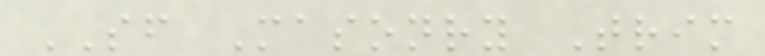SF Masonry Trim
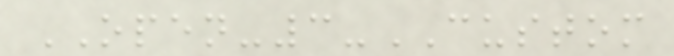OPEN-3-CUSTOM
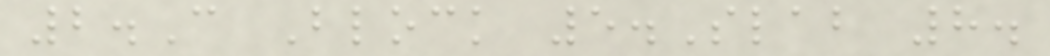2.C Block 5.Slab 8.
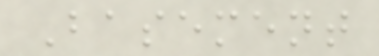Basement
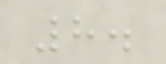8.
